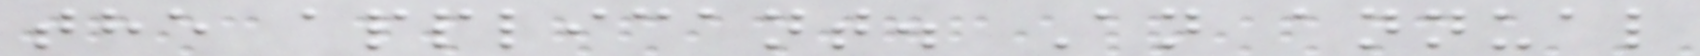the applicant. An annual
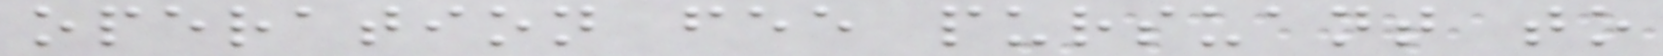operation fee pursuant to
